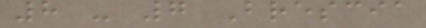8 - 7 Brescia
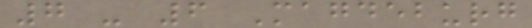7 - 6 Magdeburg
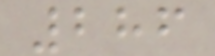286
